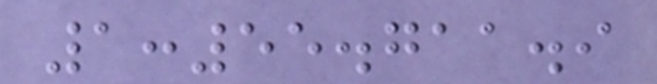1:55.711.9
